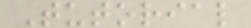Tutorial
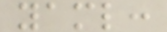yaml:
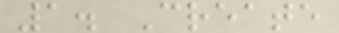1. Create
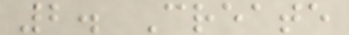2. Create
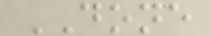DONE
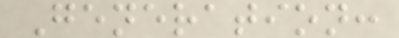Generation:
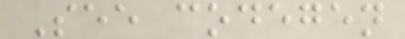See codegen
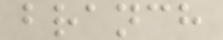branch
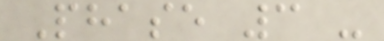Phase 3 -
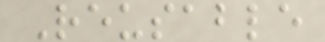Reusable
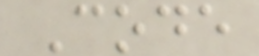Code
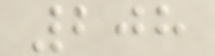208
